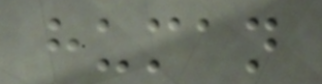human
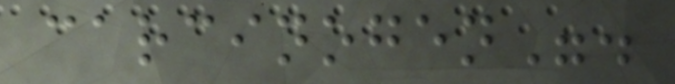carcinogen".
